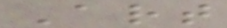Art
